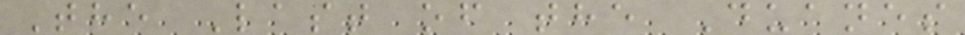The Last of the Duanes
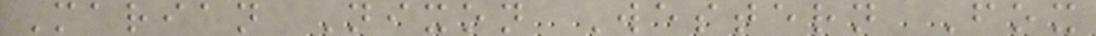Marian Nixon Western Fox
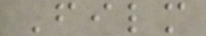Film
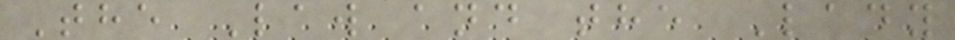The Law and the Lady
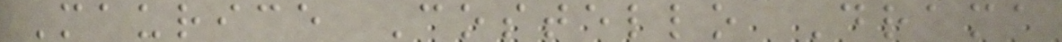Maurice Costello Drama
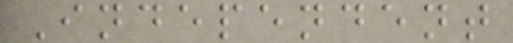Independent
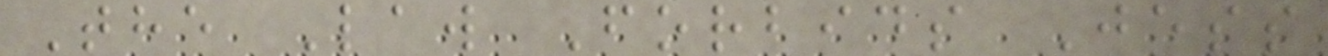The Law Forbids Jess
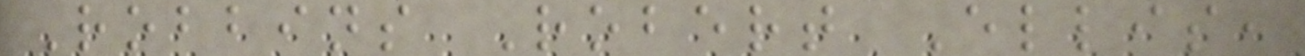Robbins Robert Ellis,
